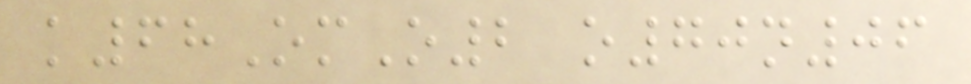k68OmO2 o70n06
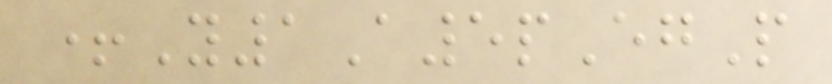+Y1A5pEgP
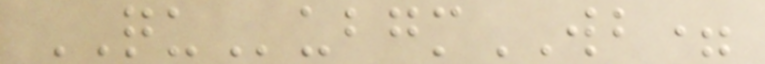QUubgmWB=
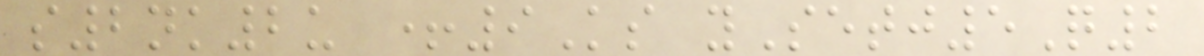s2nk2u +9Ks ySetj5Q2
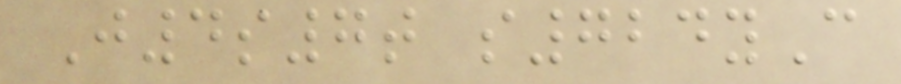J4s7t s724yC
